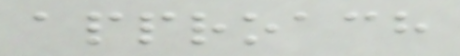approach
